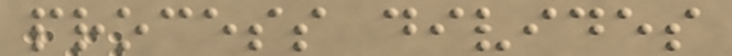process divides
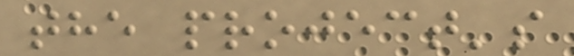the project's
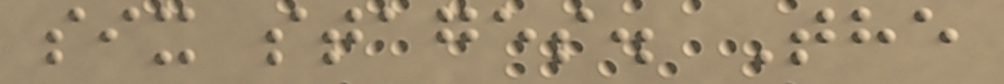six stages. The
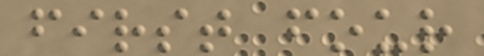first four
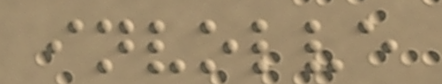involve
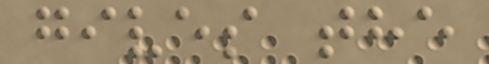gives the
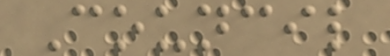Council
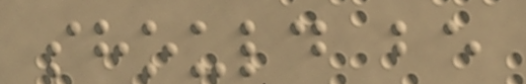should be
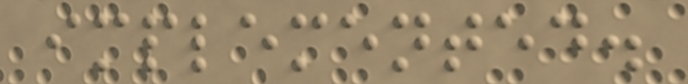implemented.
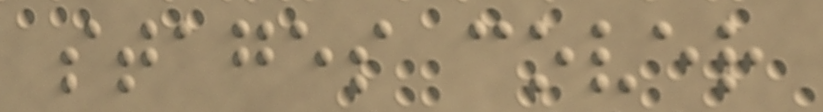stages cover
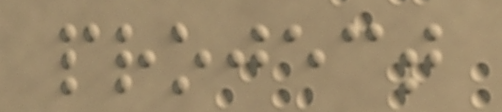project
